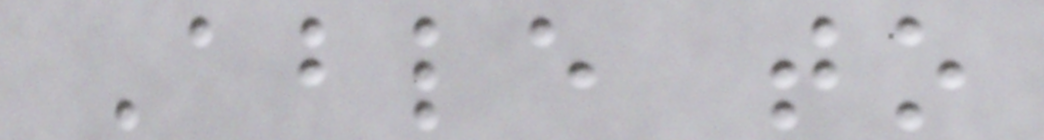Able to
